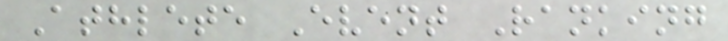Athlete Event Ranking
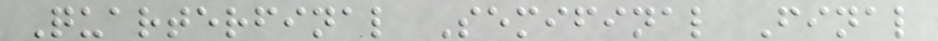Quarterfinal Semifinal Final
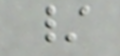/
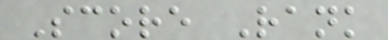Score Rank
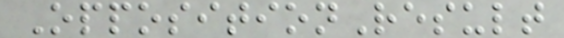OppositionResult
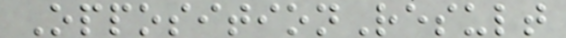OppositionResult
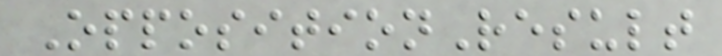OppositionResult
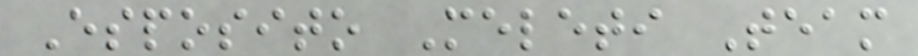Esposito Meleti Team
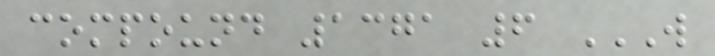compound 1371 6 W
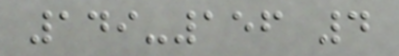149-156 4
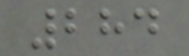284
